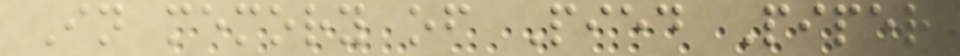In memory of Pied Piper
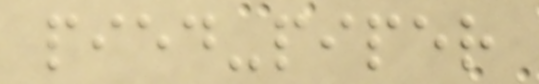pied-piper
